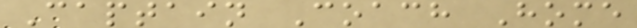Captain Coach Home
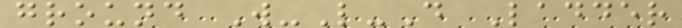ground W-L-D Ladder
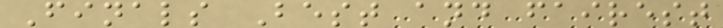Finals Best and fairest
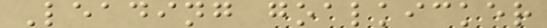Leading goalkicker
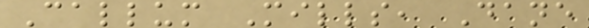Callum Mills, Dane
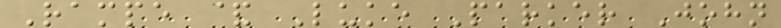Rampe & Luke Parker John
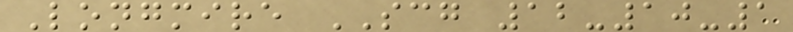Longmire SCG 12-10-1
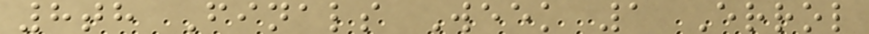8th Finals Week 1 Errol
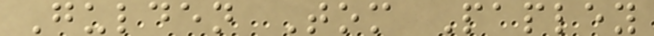Gulden Tom Papley
